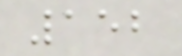152
